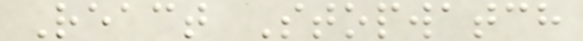React Stopwatch
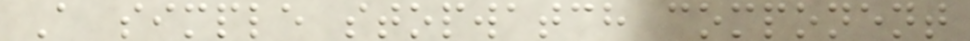A simple stopwatch component
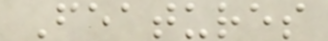Features
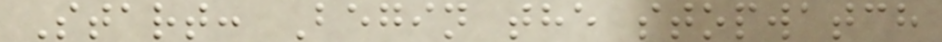Start: Begin the stopwatch
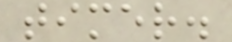timer.
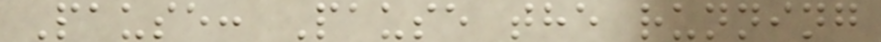Pause: Pause the running
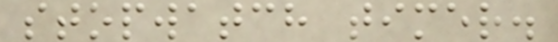stopwatch timer.
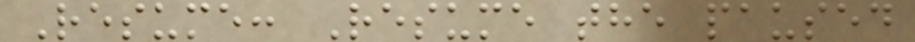Resume: Resume the paused
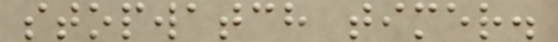stopwatch timer.
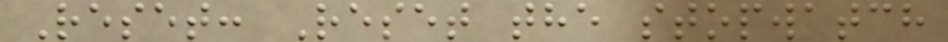Reset: Reset the stopwatch
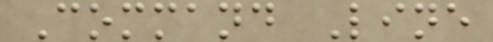Command Line
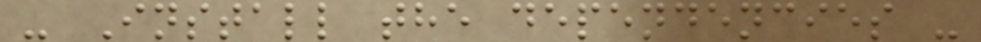- Install the dependencies -
